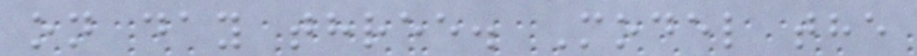on day three. Model the
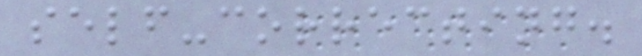self-correcting.
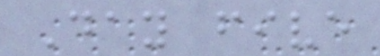Day five
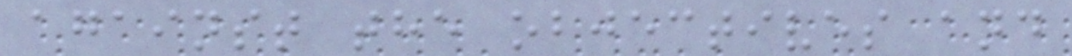against the objectives and
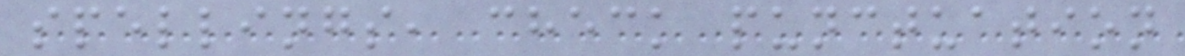spellings, check punctuation
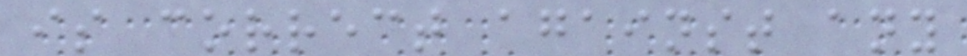is correct against any
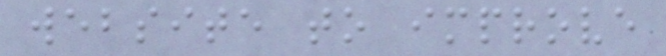website to improve
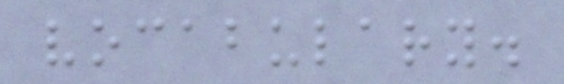vocabulary.
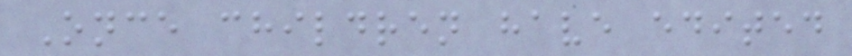Once children have edited
